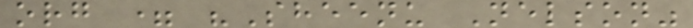org = "Sheenu Nelson"
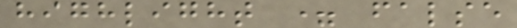highlight = false
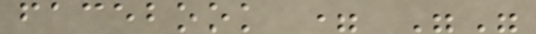facebook = ""
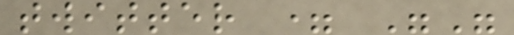twitter = ""
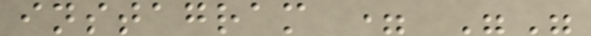instagram = ""
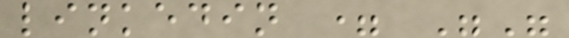linkedin = ""
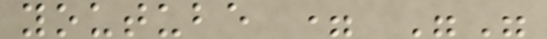youtube = ""
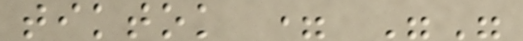tiktok = ""
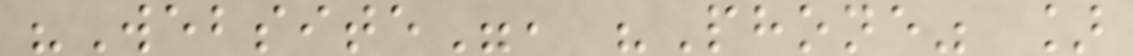"Website", "Phone" ]
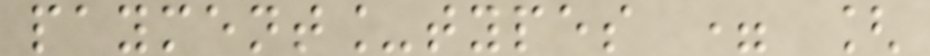payment_types = [
